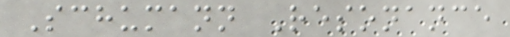Schumann Resonance
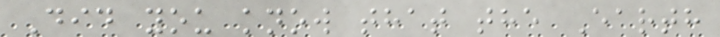Did you know that the Earth
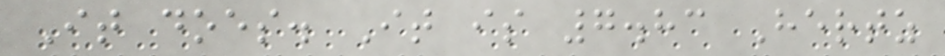It does. It is 7.83 Hertz
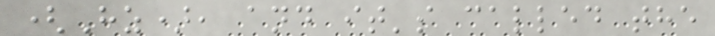(Hz), and it's called the
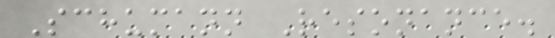Schumann Resonance.
